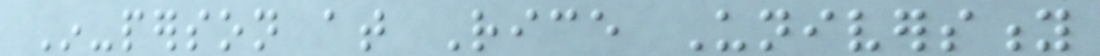In-person at Rice University
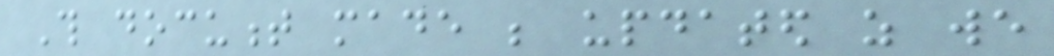This document made be updated as we
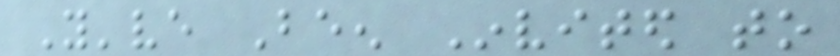You've Been Invited to
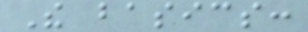The basics:
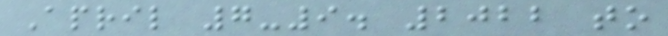April 7-9. 2022 to
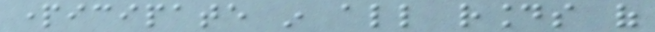participate in all rounds of
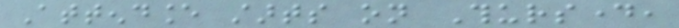Attendance starts on Thursday,
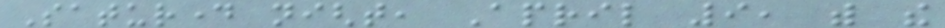Saturday night, April 9, with the
